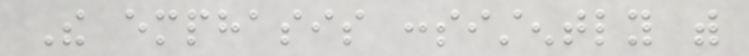The emphasis consistently with
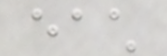each
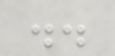..
